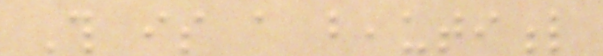This is a beautiful
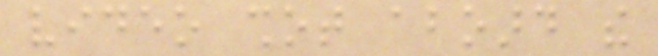video shot aboard the
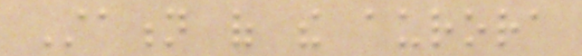Station of the aurora
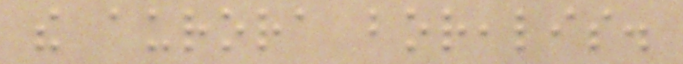the aurora borealis.
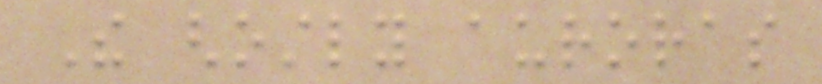The ghostly auroras
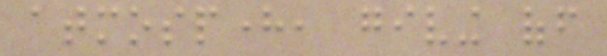atmosphere, giving off
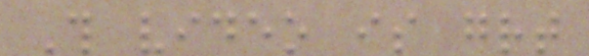This video is great
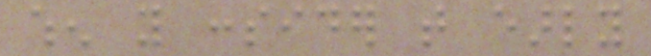when you consider that early
